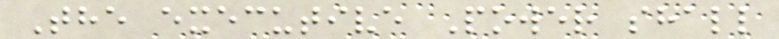The executive Power shall
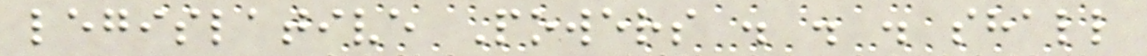legislative Powers . . . shall
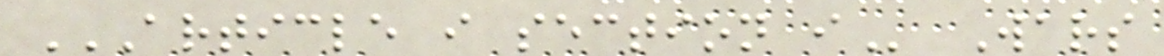ARTICLE I SECTION I Wars
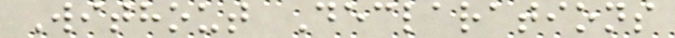Without Declarations
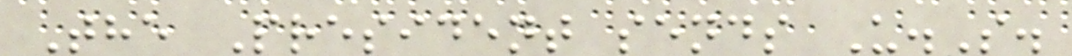The President sends U.S.
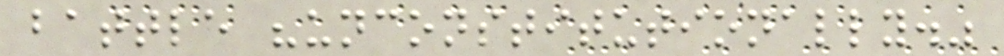battle "unconstitutionally."
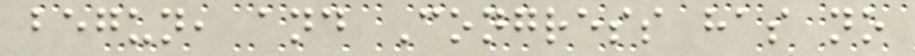begun, and Congress has no
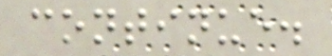continue.
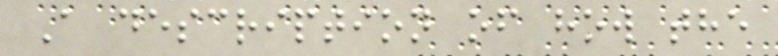A description of how the
